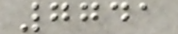7741
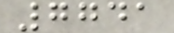7741
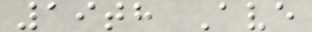19th Ave
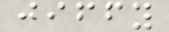jiffy
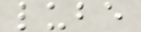lube
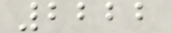2222
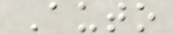Auto
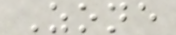Zone
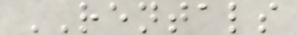RENTALS
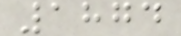1874
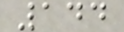144
